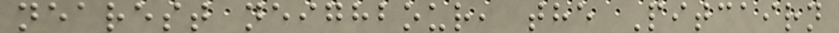nearest neighbour, the Pitcairn
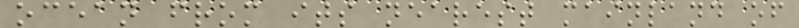ocean from its nearest mainland of
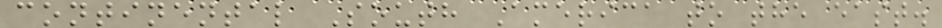continental South America to the east.
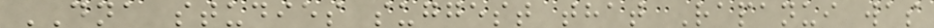DNA studies suggest that Rapanui was
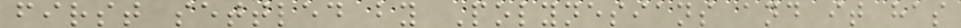first settled by Polynesians and it has
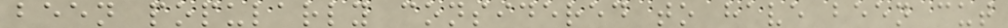been popularly considered to have been cut
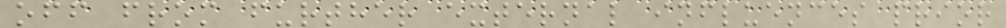off from further external influences prior
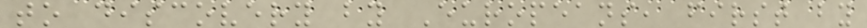to discovery by Europeans, first by
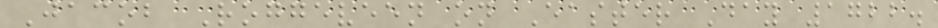Jacob Roggeveen on Easter Day 1722.
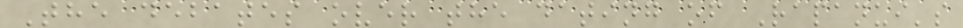The debates over the dating of Rapanui's
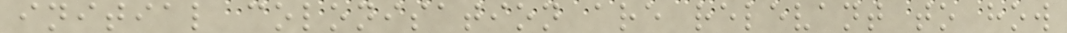initial colonisation are relevant to how
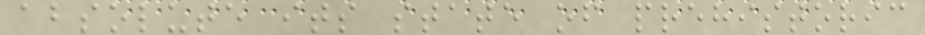absolute its state of prehistoric
